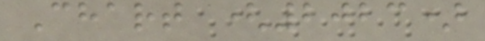Chart (2023)
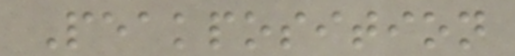Peakposition
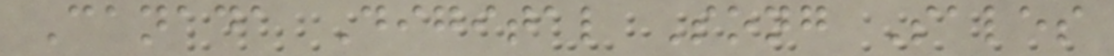Canada Digital Song Sales
